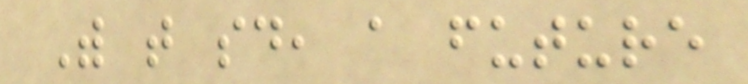With that said, a future
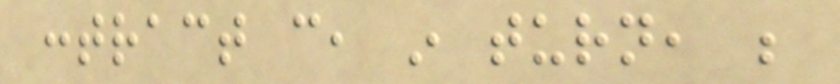contract can, in turn, be
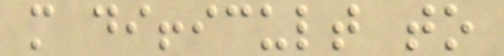more difficult to
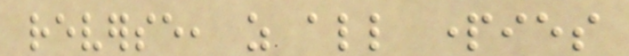reverse, as all parties
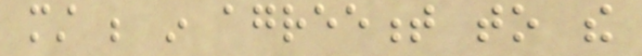must be in agreement to the
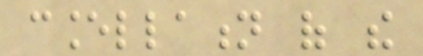cancellation of the
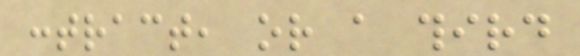contract, or a third
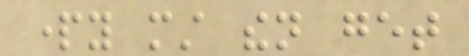party must then get
